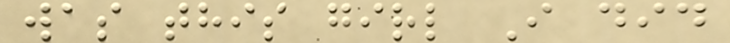was this girl I did
